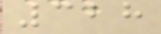328
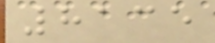8135
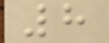8
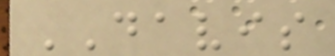DAVIS
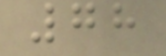78
